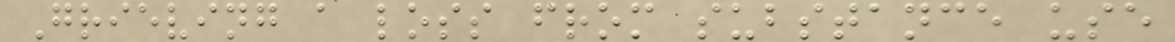Grieving a loss from substance use
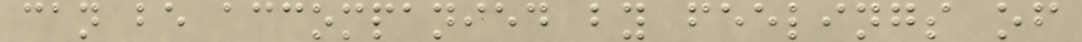can be accompanied by feelings of
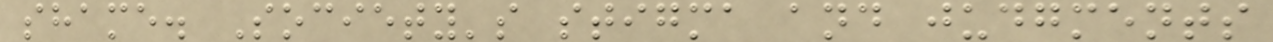shame. Society's stigma and judgments
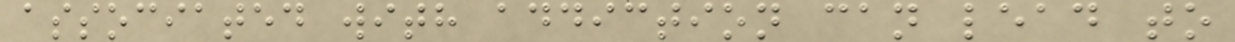associated with addiction can lead to
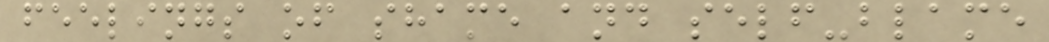feelings of shame and self-blame
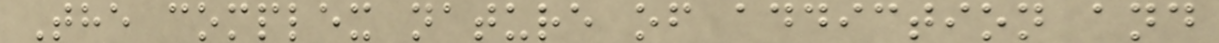The complex nature of addiction and
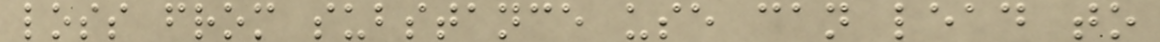loss from substance use can lead to
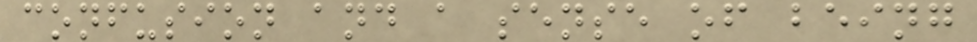confusion and a sense of being
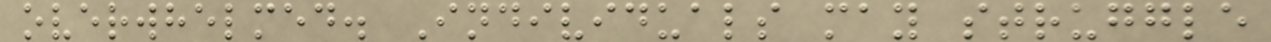overwhelmed. Individuals may struggle
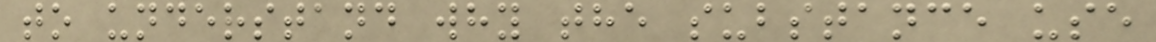to understand why the substance use
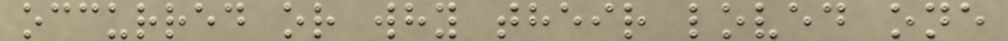occurred or why their loved one
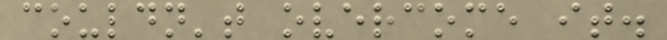couldn't overcome it.
